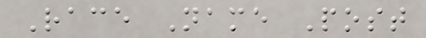Race Name Post
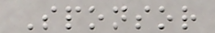Sponsor
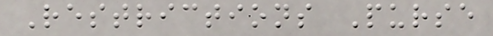Restrictions Purse
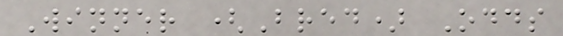Winner (Bred) Odds
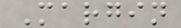Margin
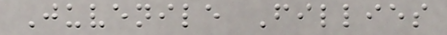Juvenile Fillies
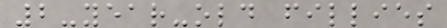2-year-old fillies
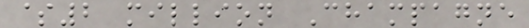$2 million Champagne
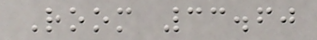Room 33.60
